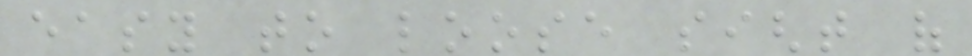easy to loose sight of
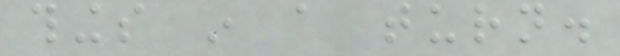things in a turn.
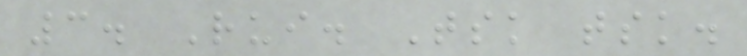3. Rui. Tsk tsk.
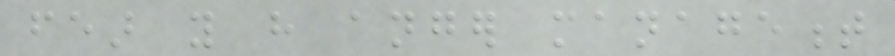fear you have anger management
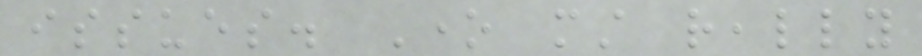issues. One must really
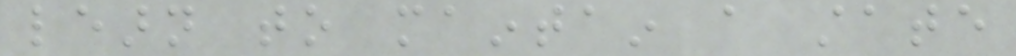learn to maintain a state
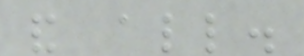and all.
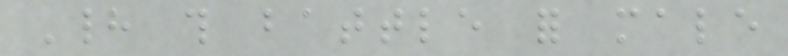Had this battle for male
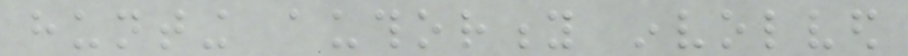hunting authority involved
